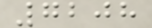7208
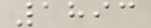1893
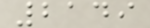2149
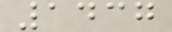1437
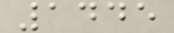1445
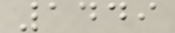1449
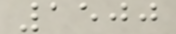1500
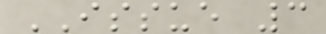ISSUE 3
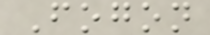Fogon
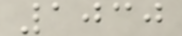1030
